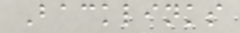Backlinks
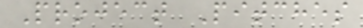Project Pitches
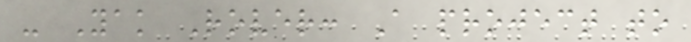- Yak Rover: A project to
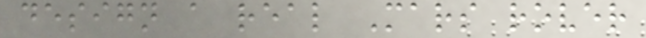design a real Mars rover
